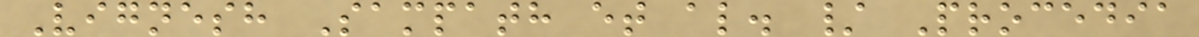Vignesh Sampath et al. / Procedia
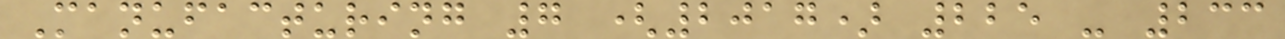Manufacturing 7 (2017) 225 - 233
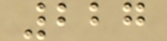227
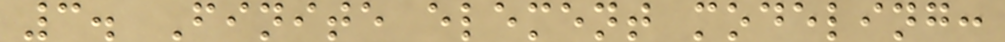3. Finite element modeling:
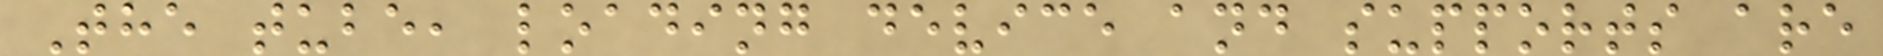The tube, loading device and supports are
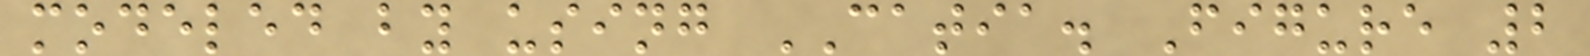modeled by using CATIA. Figure 2
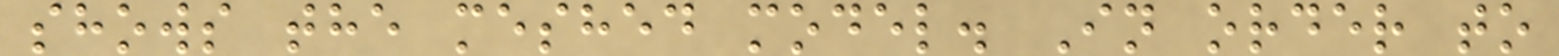shows the meshed model. In order to
